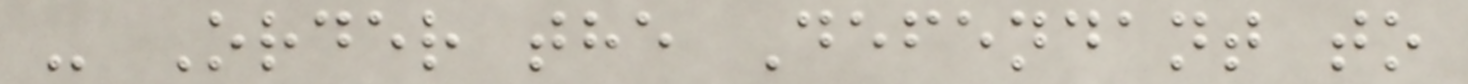- Order the Defendant to
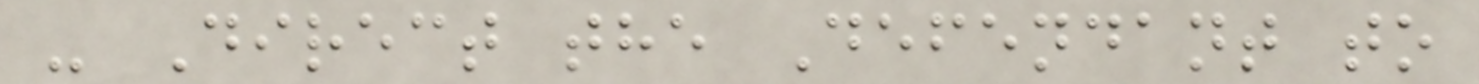- Direct the Defendant to
